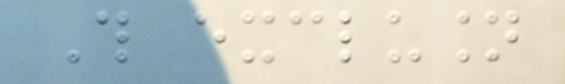This exclusion
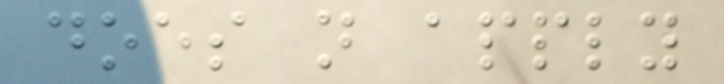does not apply
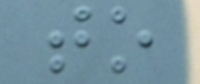to
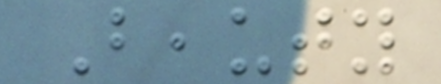Beauty
